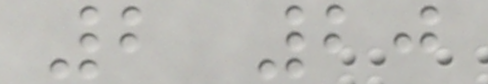2 20
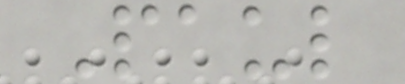Paul
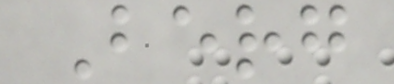Berg
